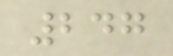247
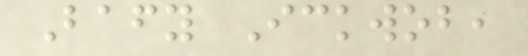Bafy Ickwob,
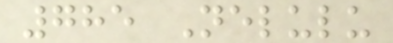785 Nelulu
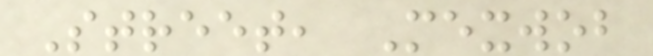Street, Mexwob
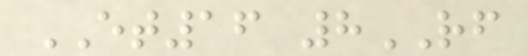ET16 8RF
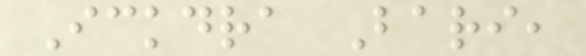Ickdra Bari,
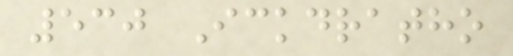530 Ickdratho
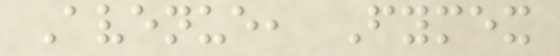Avenue, Fymex
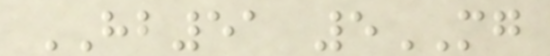HB51 5MG
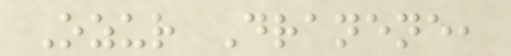Ozur Dranene,
